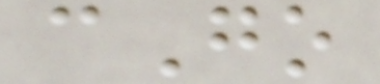cGo
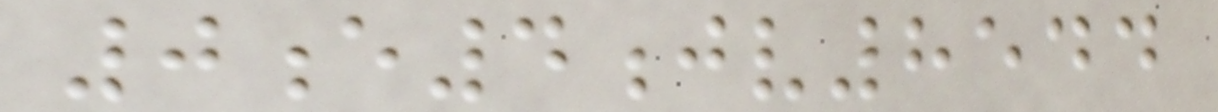0e4jv8544
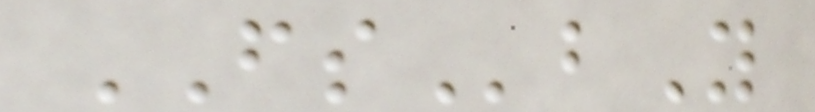FSbY
